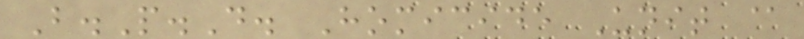B.P.D. Homicide Unit @
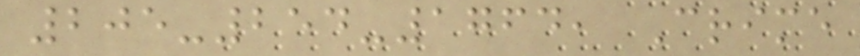205-254-1764, Crime
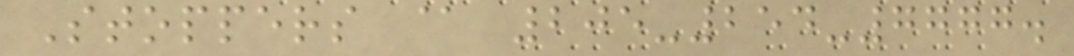Stoppers @ 205-254-7777.
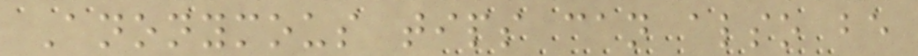Anonymous tips can also be
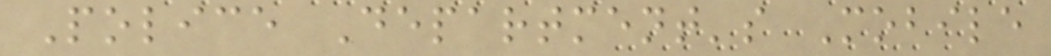Police Department's Mobile
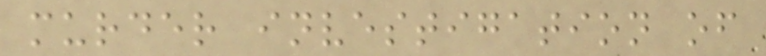murder investigation of
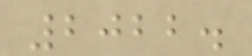2022.
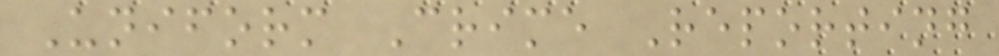Uniform Crime Reporting
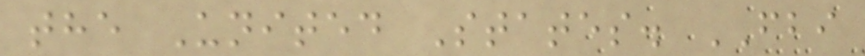the United States. FBI
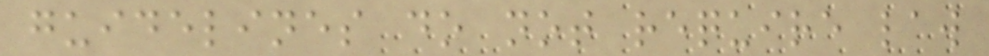guidelines do not require law
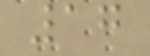17
